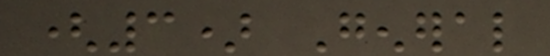(3) General
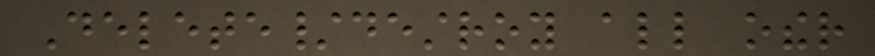Delete/destroy all other
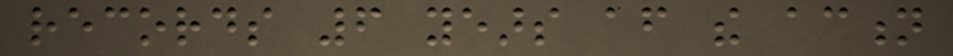records 6 years after the action
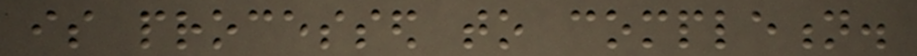is processed to completion.
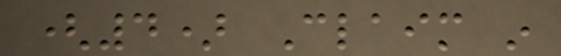(4) Claim in
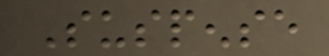Suspense
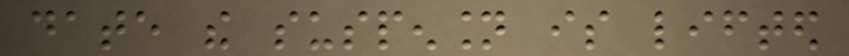date the suspension is lifted
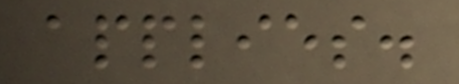applies.
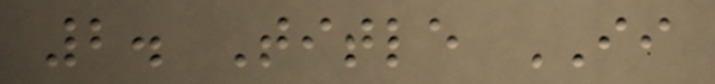2. Title II
